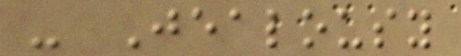- Jealousy
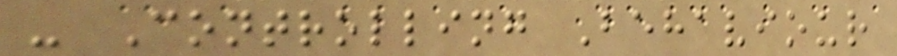- Controlling Behaviour
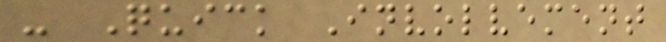- Quick Involvement
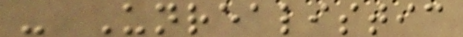- Unrealistic
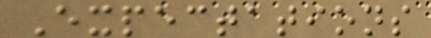Expectations
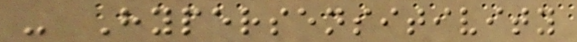- Hypersensitivity
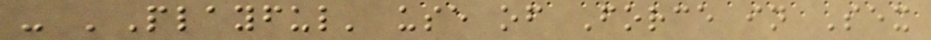- 'Playful' use of Force in Sex
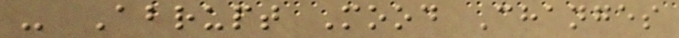- Abrupt Mood Changes
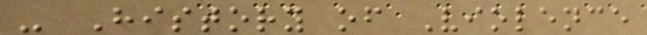- History of Violence
